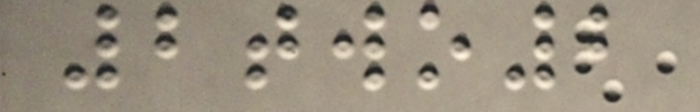2two2
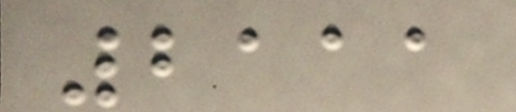2111
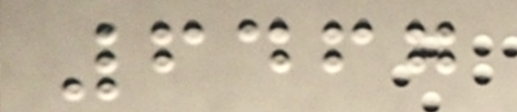6467
